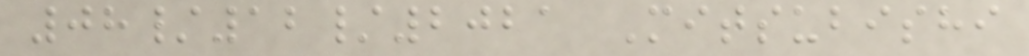08/12/2021 Mitsubishi
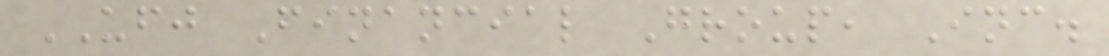UFJ Financial Group, Inc.
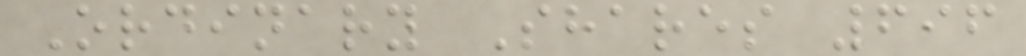Ordinary Shares 696
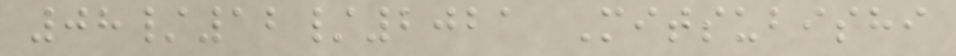08/12/2021 Mitsubishi
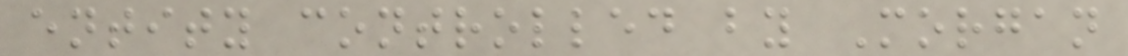entity controlled by Morgan
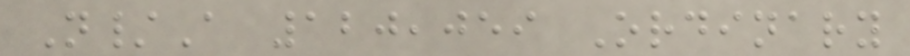N/A 120,059 Ordinary
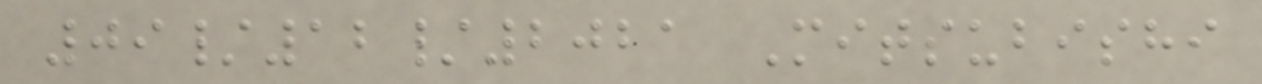09/12/2021 Mitsubishi
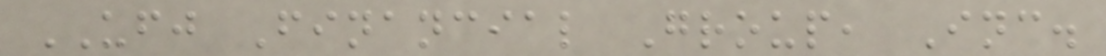UFJ Financial Group, Inc.
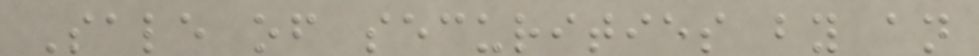Sale of securities by an
